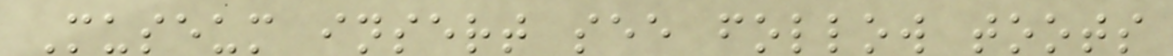Museum insert see follow toots
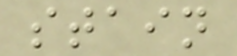stain
